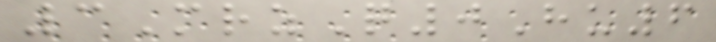3MrzQ0Hu6
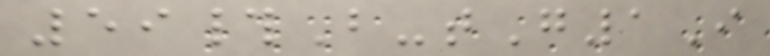59#B-tG1I
